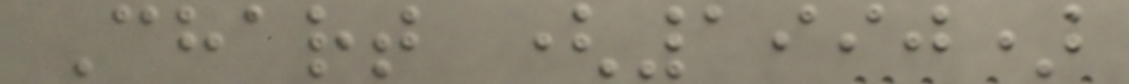Chart (1990)
